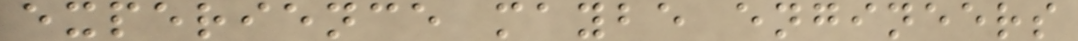experience maybe engineers
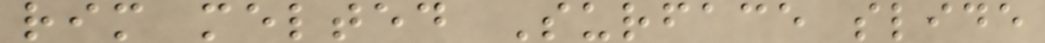rim melted Surface slide
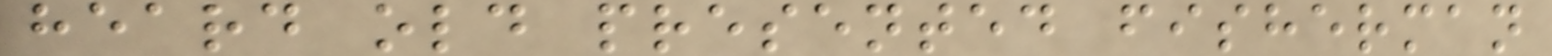heard old presented fisherman
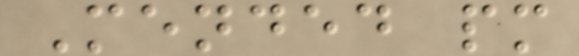Mended pm
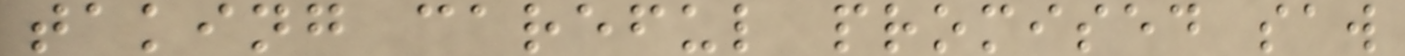taking careful promised saw
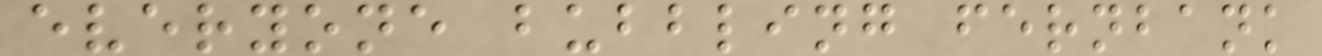everyone bubbling fernbank
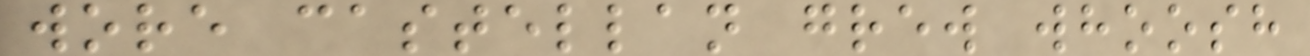wore castellan grew whoosh
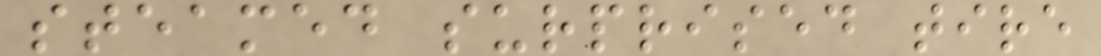steamed surprised tire
